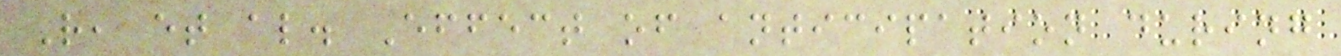R, et al. Effect of anticipation during
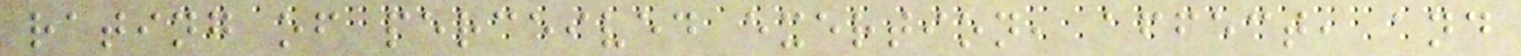rating of perceived exertion, affect, and
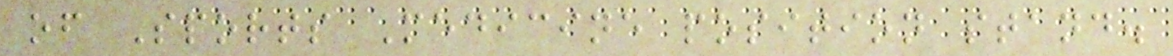of Sports Medicine position stand.
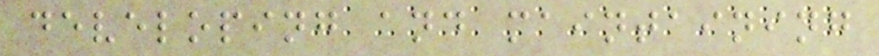developing and maintaining
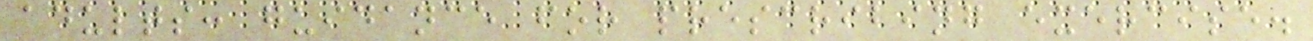adults: guidance for prescribing exercise.
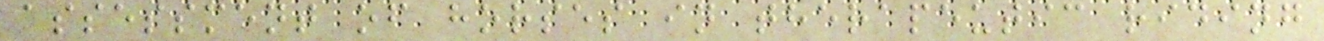assessment of horses in therapeutic riding
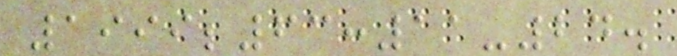1999;63:11-24.
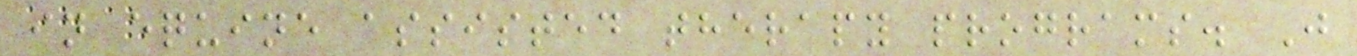in equine assisted therapy programs. J
